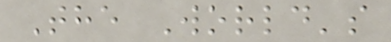The World's
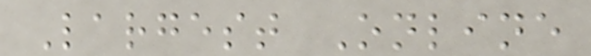Largest Online
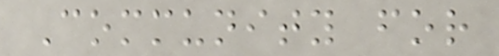Community for
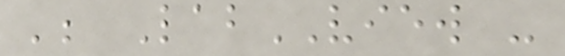'; LabVIEW -
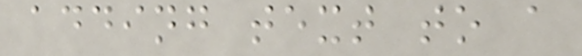adding text to a
